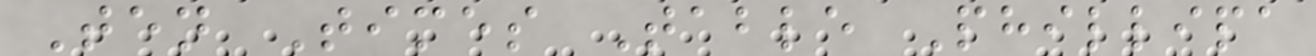Ten Times Table Phillipa
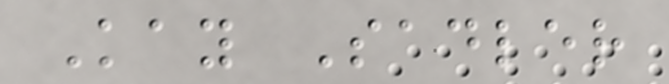Kay Sadler
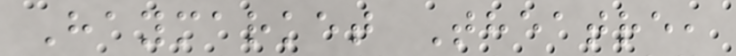Haymarket Theatre,
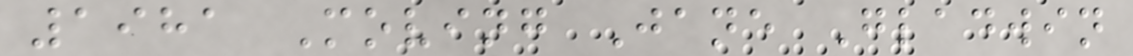1981 Moving Jane Gladwin
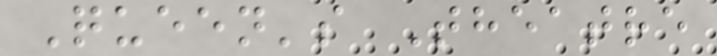Queen's Theatre
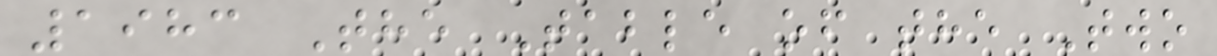1983 The Table of the Two
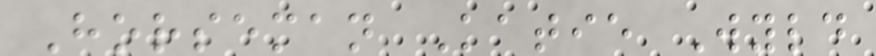Horseman Katie Wyld
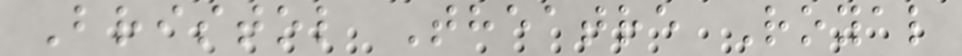Bristol Theatre Royal
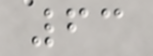63
